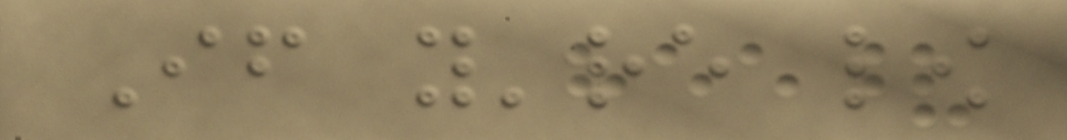If you're low
